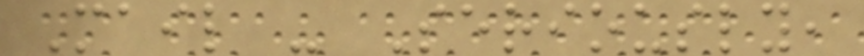Mail - Seriously,
